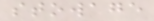stowage
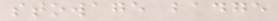stowage badge
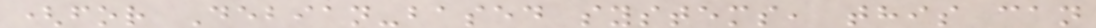(for Debian-based systems, this can
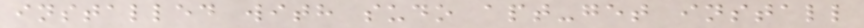installed with sudo apt-get install
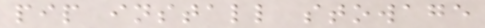pip install stowage
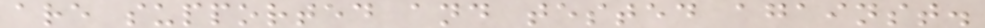are supported and tested against.
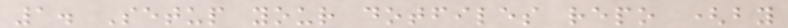1. Setup your dotfiles repo (by
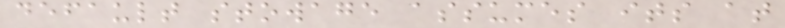default stowage assumes its at
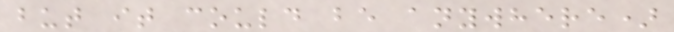but it could be anywhere)
